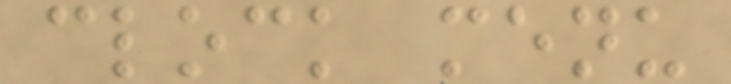clock menu
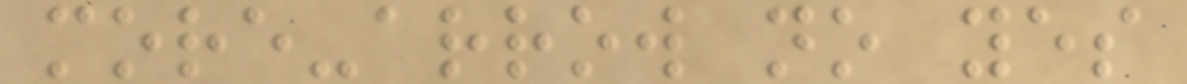more-arrow no yes
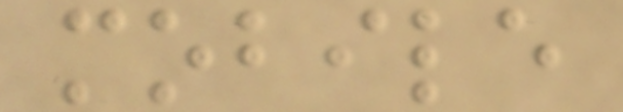mobile
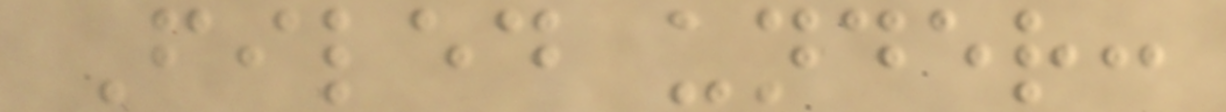Filed under:
